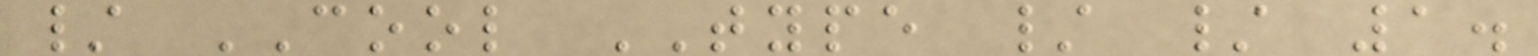/ COOL TYPE / / 1.
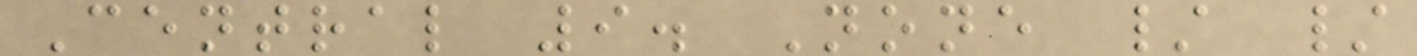Central 9. None / /
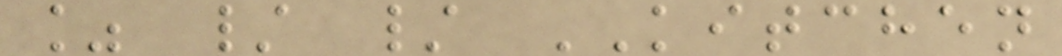% / / KITCHEN
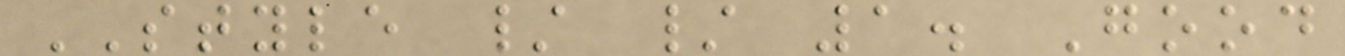STYLE / / 1. Good
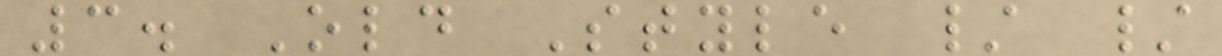3. Old Style / /
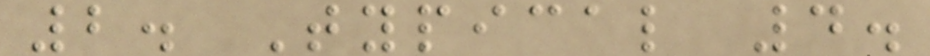2. Typical 4.
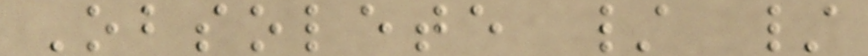Obsolete / /
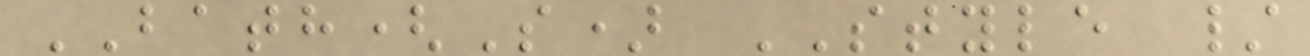BATH(S) STYLE /
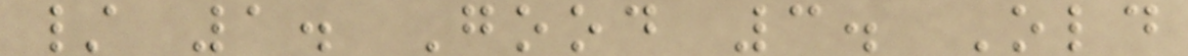/ 1. Good 3. Old
